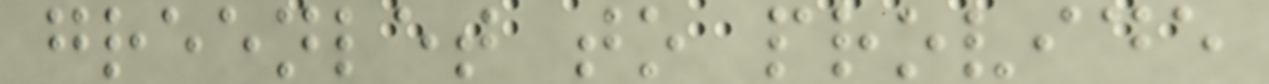greenlet to provide
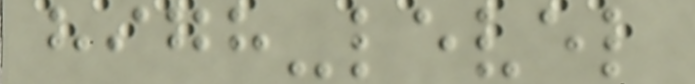high-level
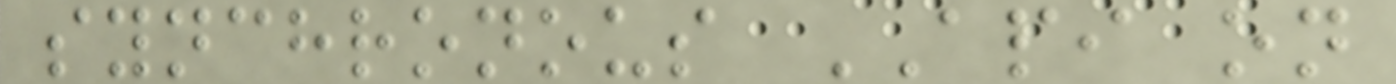synchronous API on
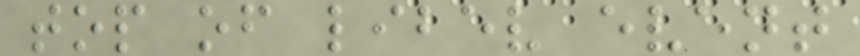top of libev event
